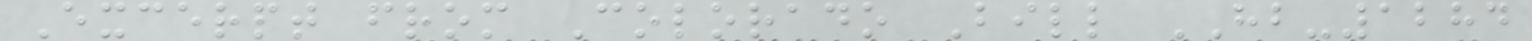Excerpt from Colorado Bill HB-1284
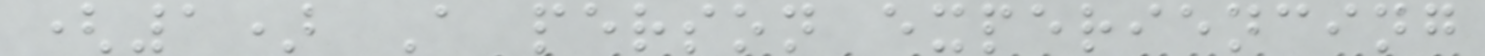(1) A person experiencing
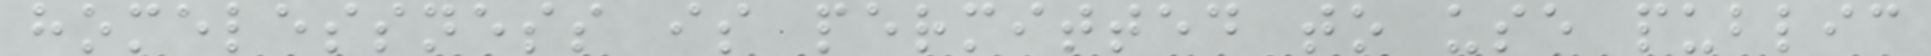homelessness is permitted to use public
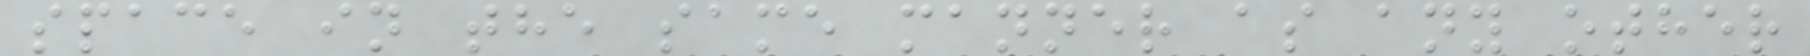space in the same manner as any other
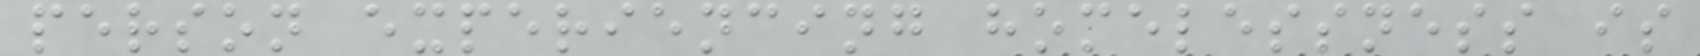person experiencing homelessness is
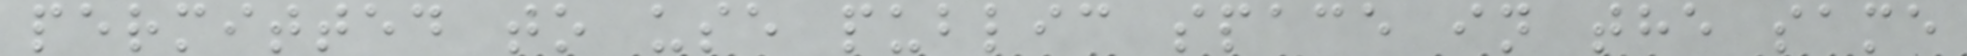permitted to use public space in the same
